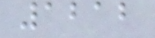1212
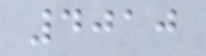4010
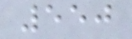550
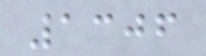1306
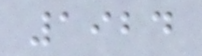1924
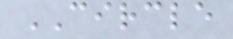CIRCLE
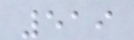519
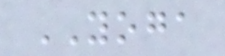YOGA
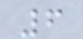6
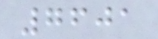7601
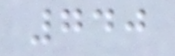740
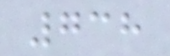738
